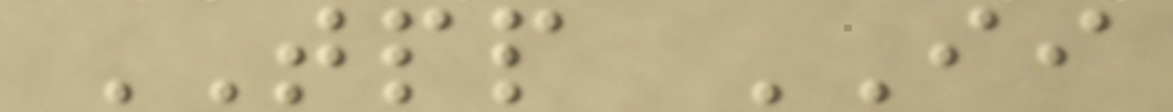TPP II
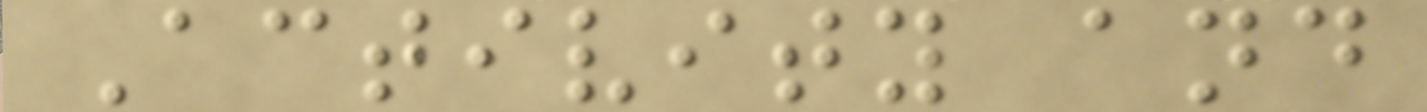Activity and
